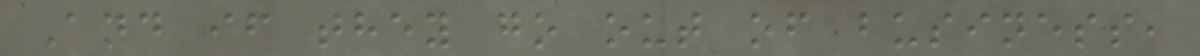And if they go out of business,
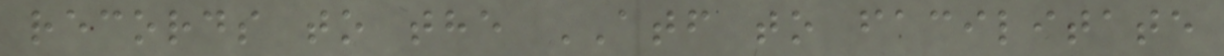records to the ATF to facilitate
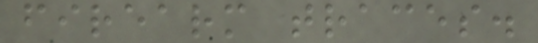firearm traces.
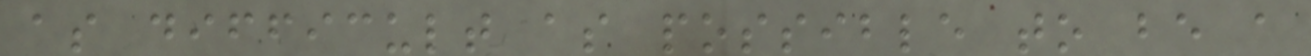as difficult as possible to be a
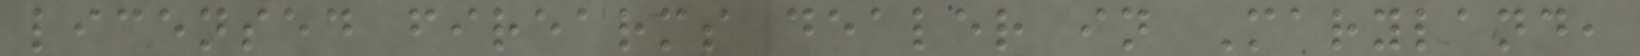licensed firearms dealer in Maryland,
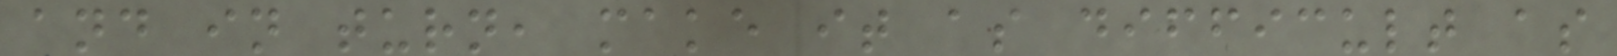and in turn, make it as difficult as
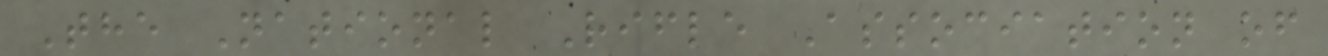The National Rifle Association of
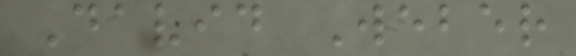David Weber
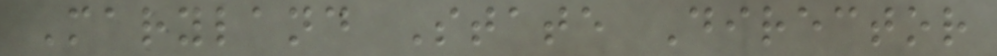Maryland State Director
